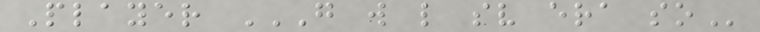Player G W L SV ERA SO
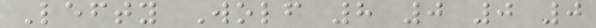Lefty Wolf 8 0 0 0
